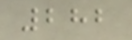282
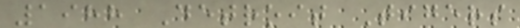1988 Detroit Tigers
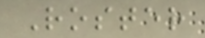Roster
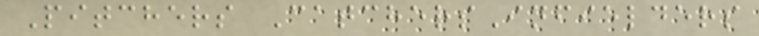Pitchers CatchersInfielders
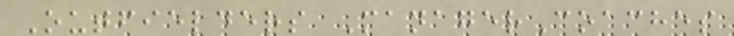Outfielders ManagerCoaches
